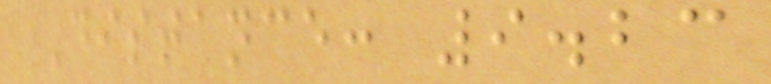Distance: 9.23
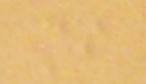mi
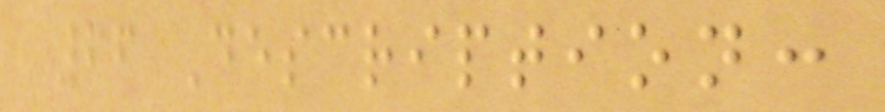66 Description:
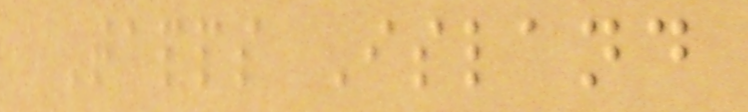Tapps Island
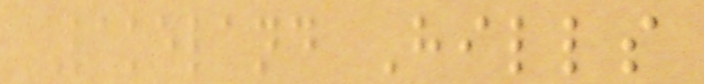Lakeland Hills
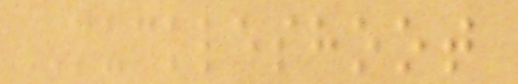Muckleshoot
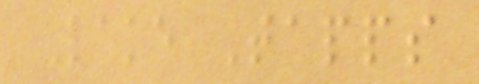Lake Tapps
